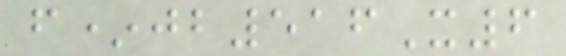f*jb516X6
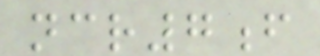ncr7f
